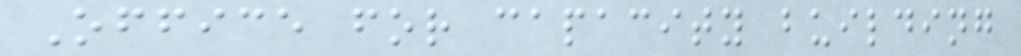Office for capacity building
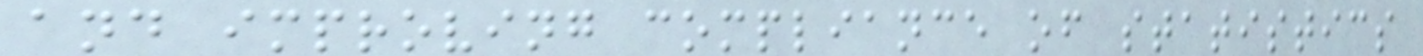and improving compliance of statistics
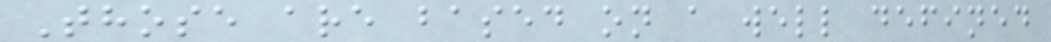Those are based on a well defined
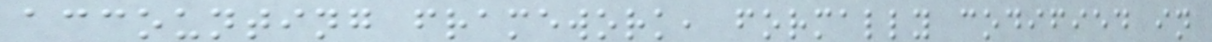accounting framework, formally codified in
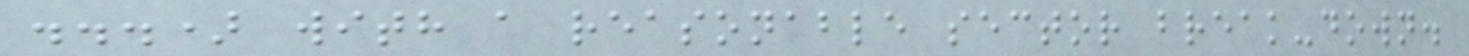...) with a reasonable sector break-down.
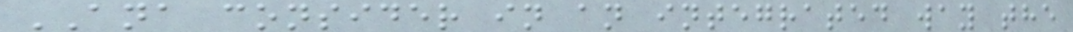ANA consider in an integrated way the
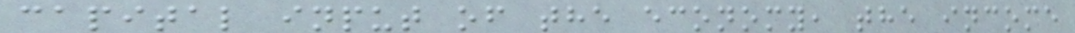capital input of the economy, the income
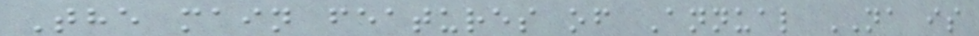The main features of Annual NA is
